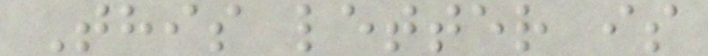This letter is
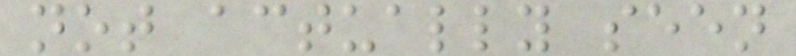not actually seen
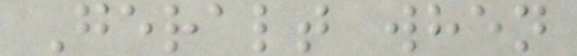Geralt when
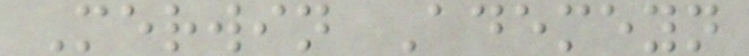Merwin Ademeyn
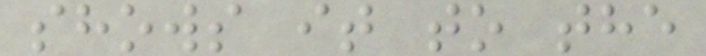shows it to the
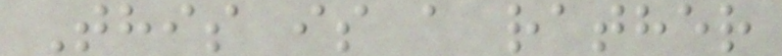This is a rather
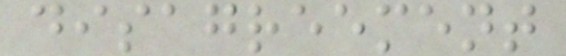disagreement
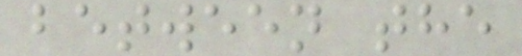between the
